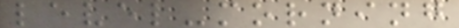level-morning
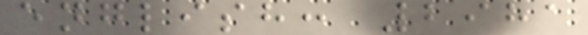english: 2981
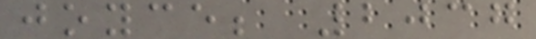joyce; 2037
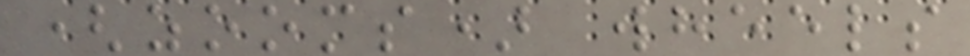(zooms) wheels
